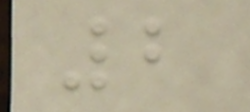2
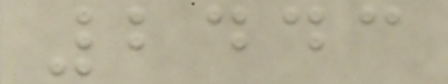2443
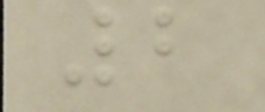2
